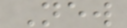New
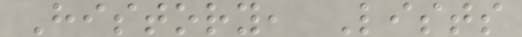History, Lists
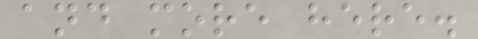and more here.
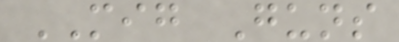MIG Guns
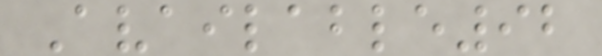Available92
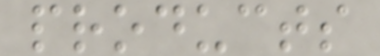products
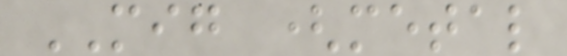MIG (metal
